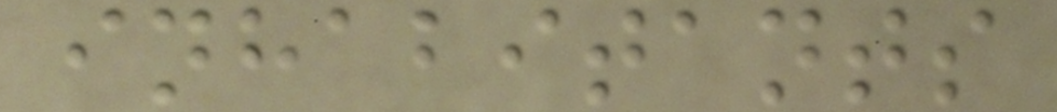inhabitants
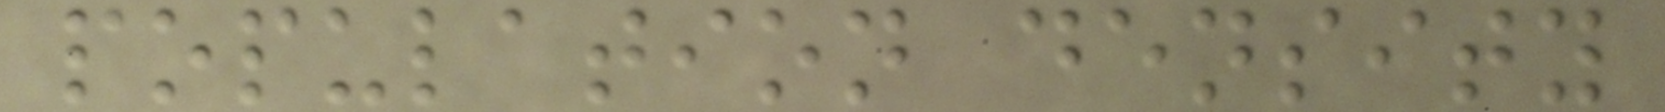population density
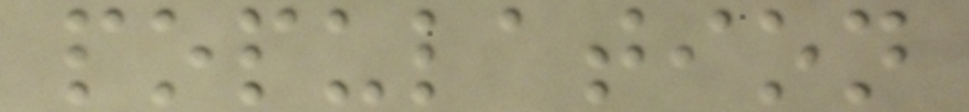population
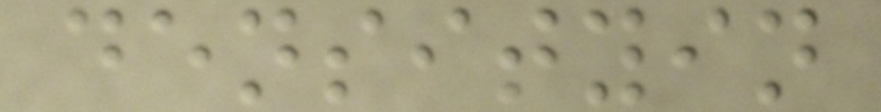densityin
